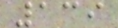139
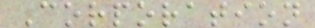Corporation
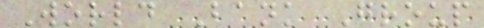World Bank Group
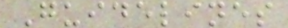Guidelines
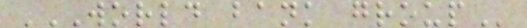WORLD BANK GROUP
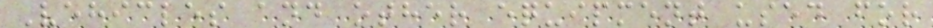Vehicles and other equipment used for
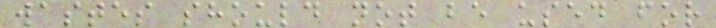wastes should not be used for
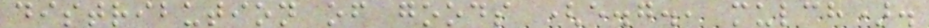distribution of goods (e.g., mulch).
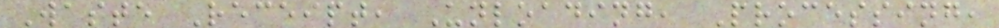Waste Receipt, Unloading, Processing,
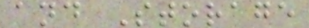and Storage
